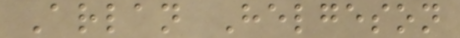Arlan Helgeson
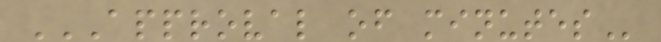APPROVAL OF MINUTES
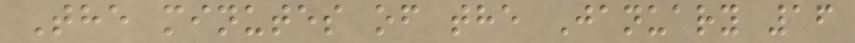The minutes of the January 16
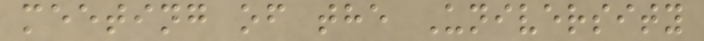meeting of the University
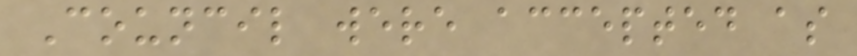Council were accepted as
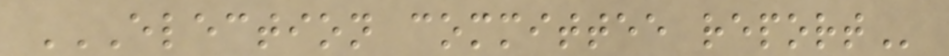ELECTION COMMITTEE REPORT
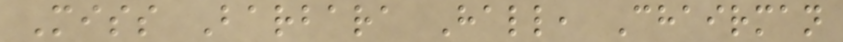Miss Barbara Hall, Chairman
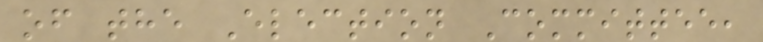of the Election Committee,
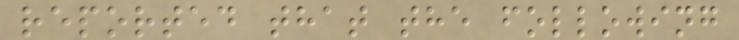reported that the following
